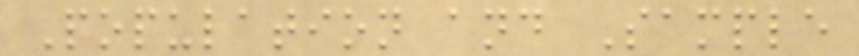Population and Sample
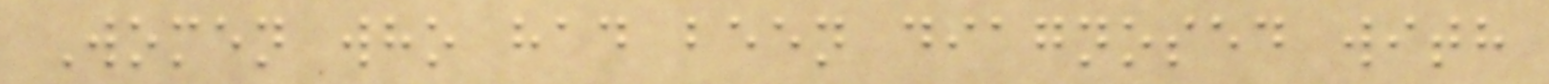Women who had been diagnosed with
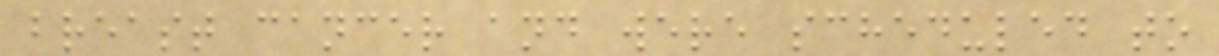breast cancer and were scheduled to
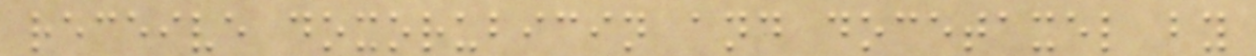receive doxorubicin and docetaxel by
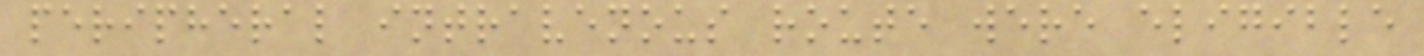peripheral intravenous route were eligible
